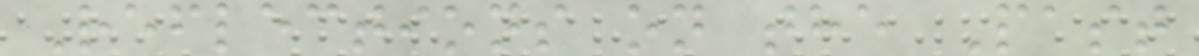Reflections on the Past
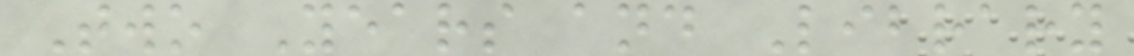Two Years and Library
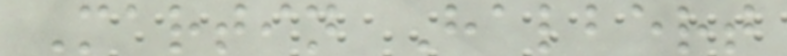Martin Halbert
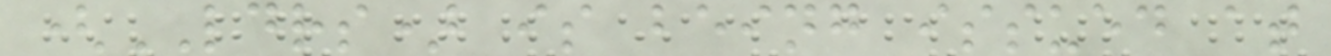(LDRS) is being issued at
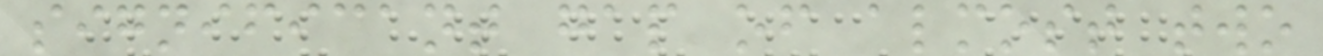significant gap of almost two
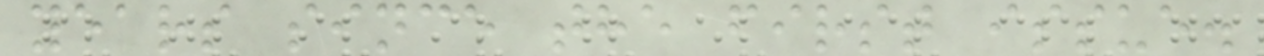years since the first issue.
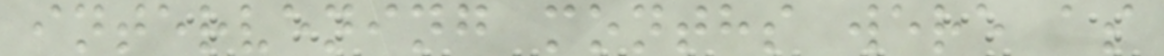intervening months were as
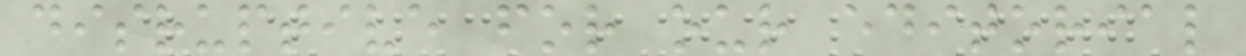disruptive for our editorial
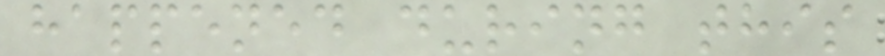happened during this
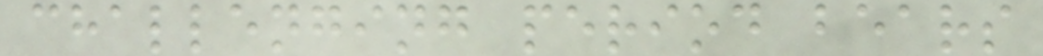challenging period bears
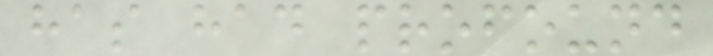has had profound
